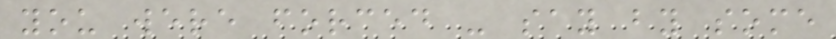you were forced - say by some
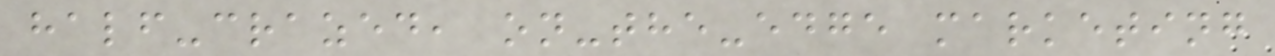half-crazed, on-the-edge marketing
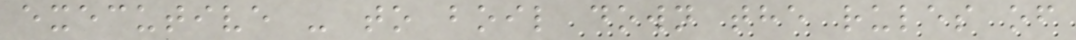executive - to boil down the rules of
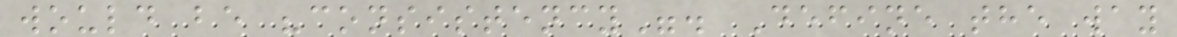would be "consistency". Define the way
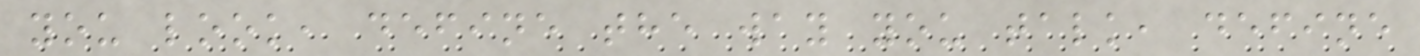you look, define the way you talk, define
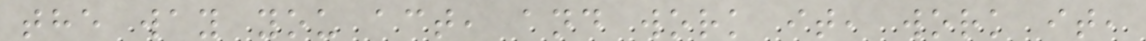the way you act, and work it, work it,
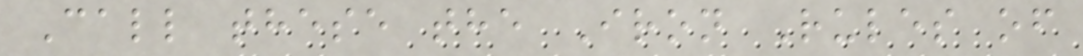Call these the Iron Rules of
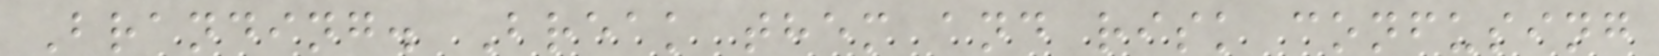Branding. Break them and risk confusing
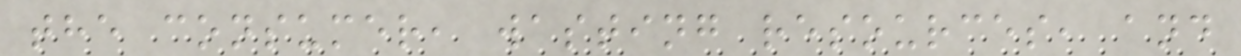the consumer, wasting resources, and
